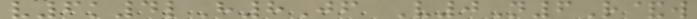v6k4lH8Jf V0N6R&w
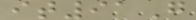it91G
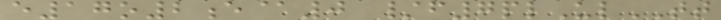e17o2e@0 /f7plUlTT
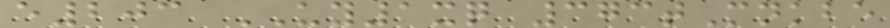e203 UY1xq 373tMnkbe
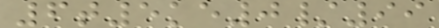6t5ke0/99
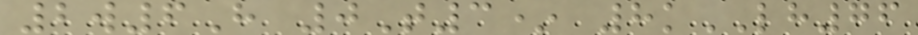2w6H 0T3* 8kLH76
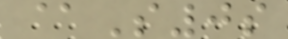@S0s
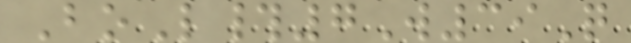BoL#7W39Q
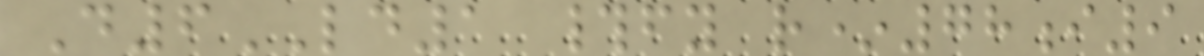D6LD1 #fy r*78i9
